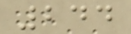244
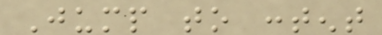Jump to content
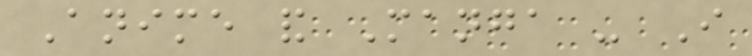Anime and Manga - I
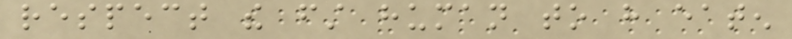respect the first human to have eaten
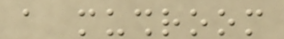a mushroom
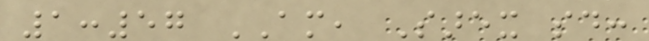1:57 AM, Sarex said:
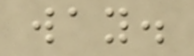way.
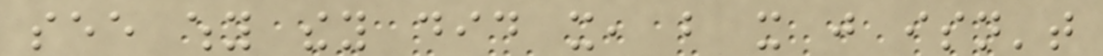see why they did it, but it just isn't
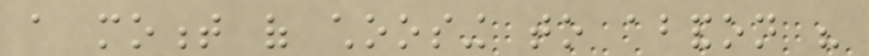a moment of choosing to abandon his
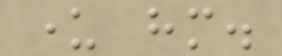under him.
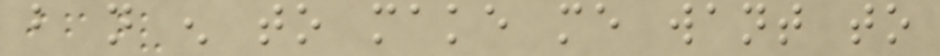but not enough to make me want to
